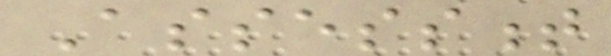Assessment
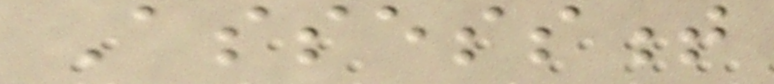Assessment
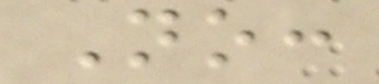No:
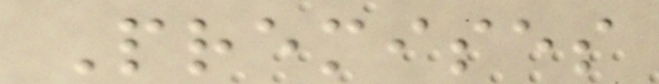Premises
